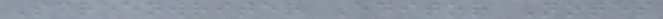Screenwriter Editor Notes
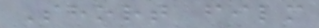Short film
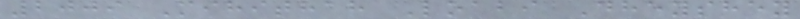2009 Mihithah Loabi Dheyshey
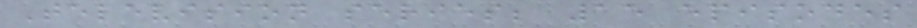Television series; 15 episodes
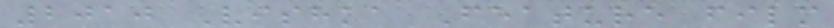2010 Vishka Feature film
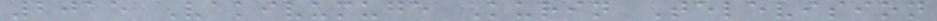2015 Vakivumuge Kurin Television
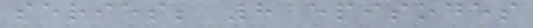series; 8 episodes
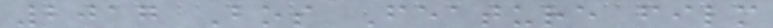2017 Bos Feature film
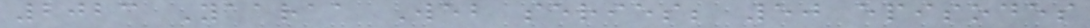2023 Yaaraa Web series; 50 episodes
